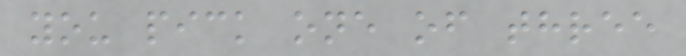you pick one of three
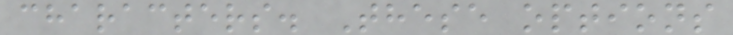characters. These options
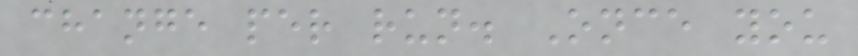change per run. Once you
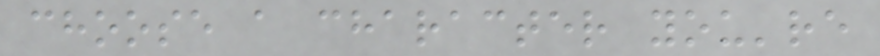choose a character you're
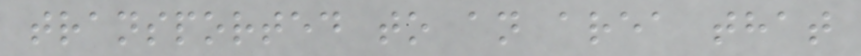transported to an area that
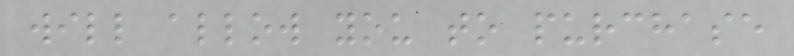will allow you to purchase
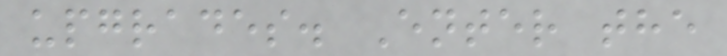upgrades. Enter the
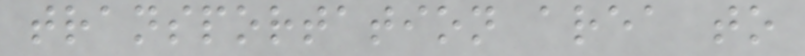transportation area to
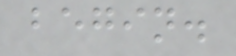begin.
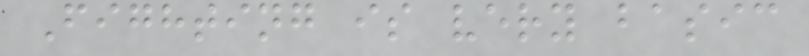Fighting is very basic
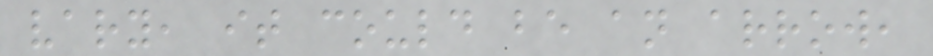vary, it could be an arrow,
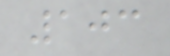103
